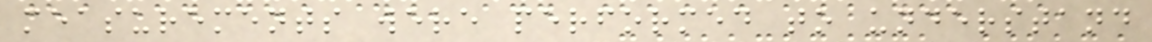measurements were performed to understand
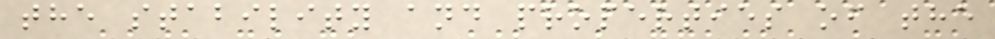the stability and properties of the
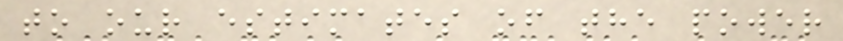to our estimates of the power
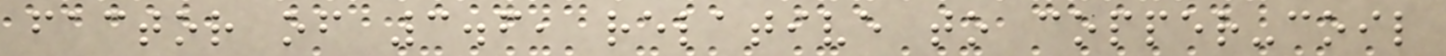factor of 3.6, relative to copper-coil
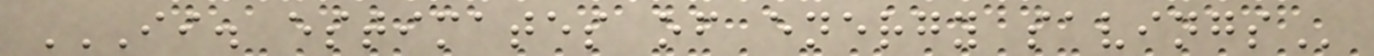II. ESTIMATES OF ENERGY SAVINGS
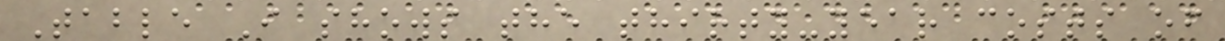Table I shows the thirty-year costs of
